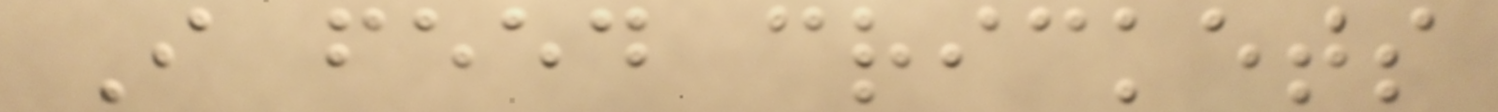I feed crickets
